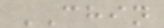CHIN
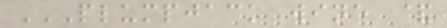PLUMPJACK WINE &
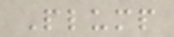Plump
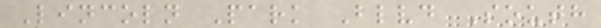Lincoln Park Blvd South
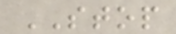STOP
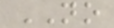NO
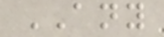ANY
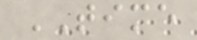TIME
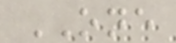ONE
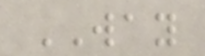WAY
